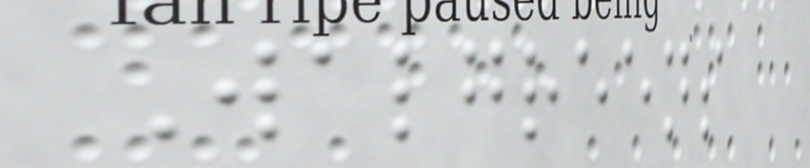Walgreens
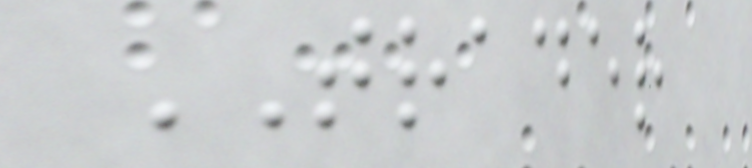TRADER
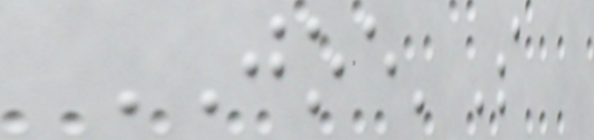JOE'S
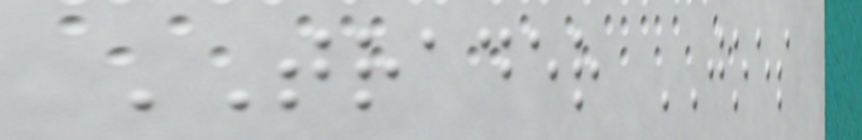TRADER JOES
